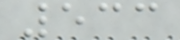533
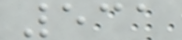531
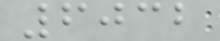6032
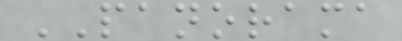PANORAMA
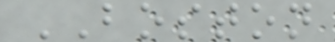BOSTON
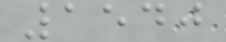1540
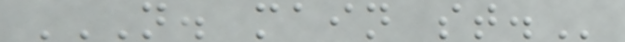N. MAIN ST.
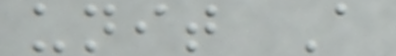unit A
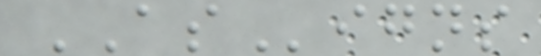ASigns
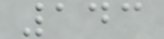143
